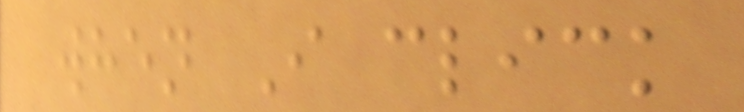when I click
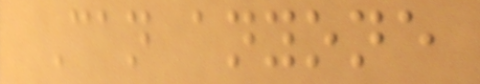Can anyone
